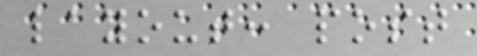layout: post
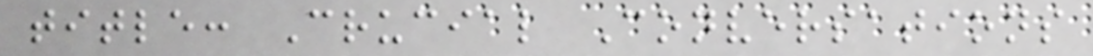title: Crucial Conversations
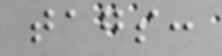tags:
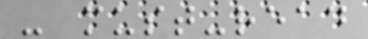- must-read
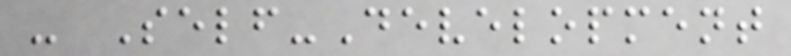- Self-Development
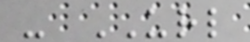- URL
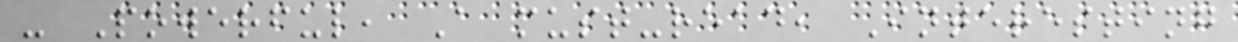- Powerful, A must-read, Interesting
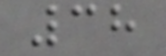38
